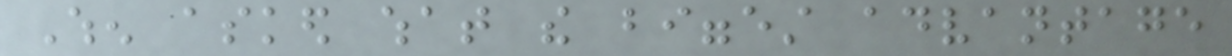When asked what the biggest advantage
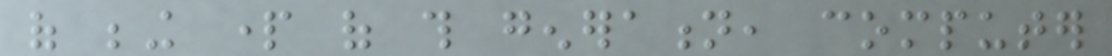of being part of this generation, computer
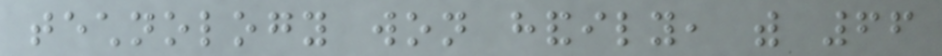technology won handily, with 66
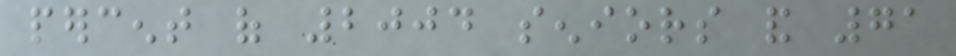percent of 2004 seniors and 71
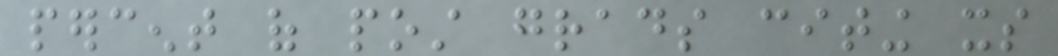percent of post grads citing its
